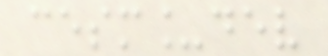cesm_dev
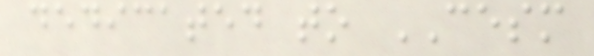dedicated to CESM
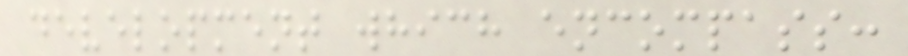development which encompass:
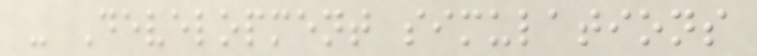- Development simulations
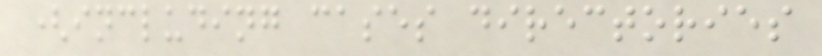(including cases directories
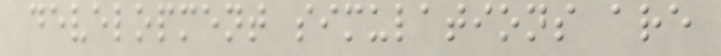development simulations are
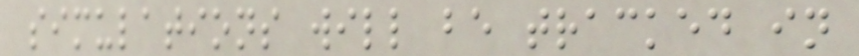simulations will be tracked in
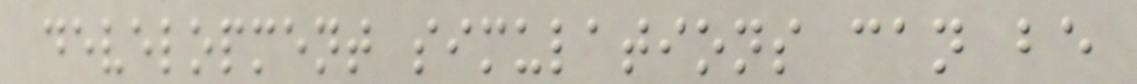development simulations can be
